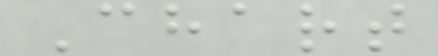Chart
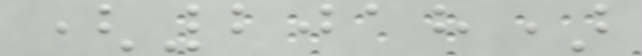(2018)
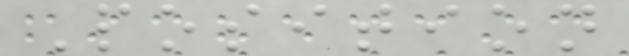Position
